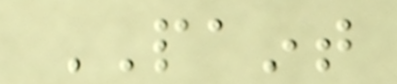PAINT
